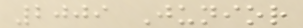2009 Junior
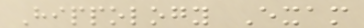Hippology Exam
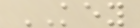KEY
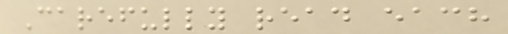Carefully read each
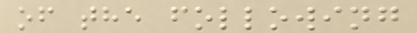of the following
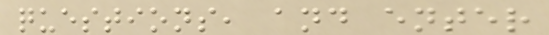questions, and enter
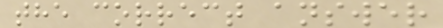the correct answer
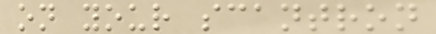on your scantron
